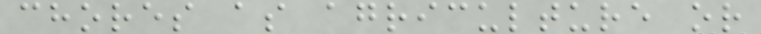chores as agriculture or
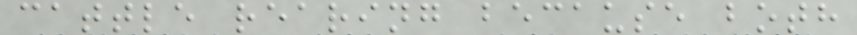cattle rearing because both
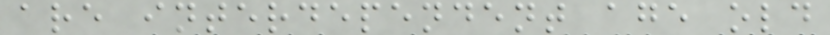are interdependent age old
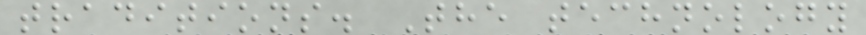traditions. The technology
